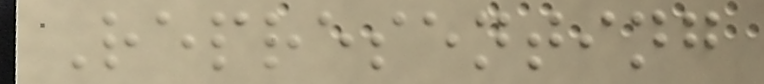Representing
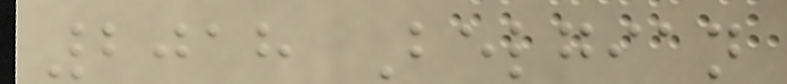2018 Belgian
